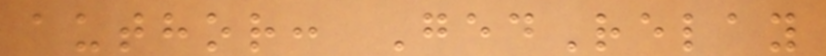author: GedRelay
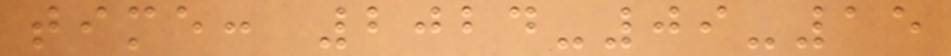time: 2024-09-15
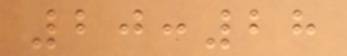20:28
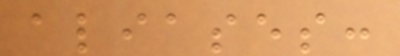aliases:
